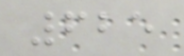625
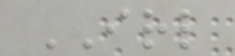IRL
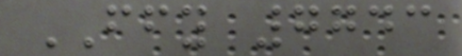FFY 7743
